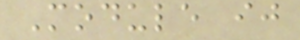Module ij
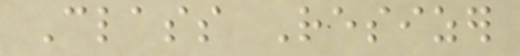Class Resizer
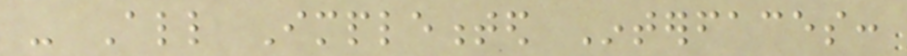- All Implemented Interfaces:
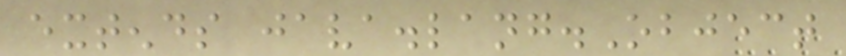extends java.lang.Object
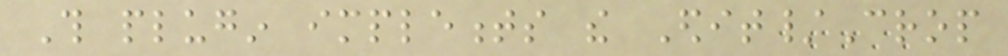This plugin implements the Edit/Crop
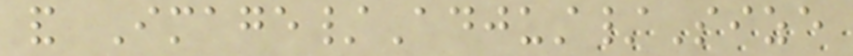and Image/Adjust/Size
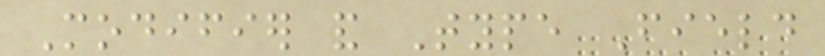Modifier and Type Field
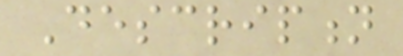Description
